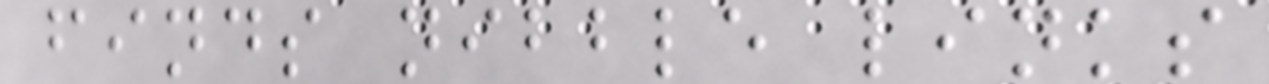finds nibble links
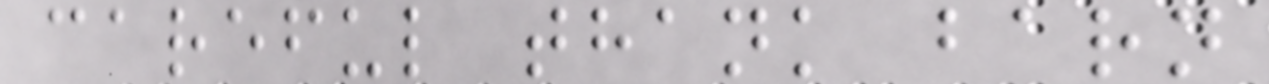careful thank barn
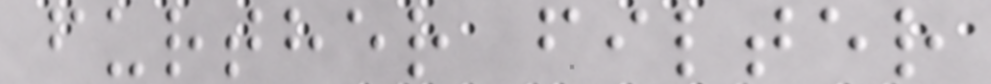further filter
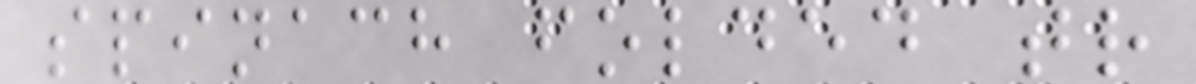spinach folded tr
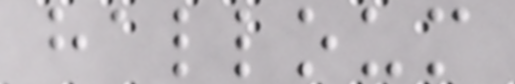halloum
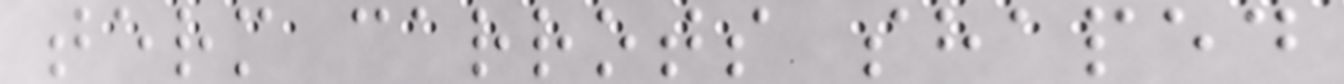term carrots shaped
